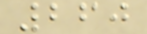260
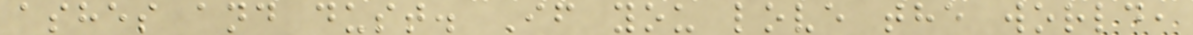ashes and dust. If you love the world,
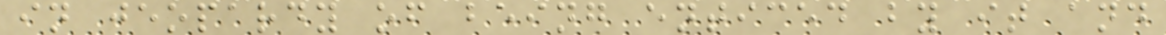in jeopardy of being enticed by it and
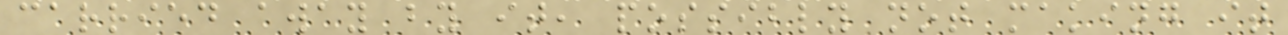carried away by it, possibly not making it
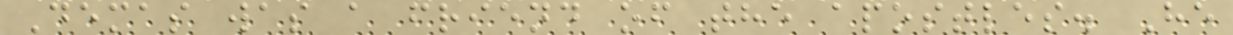Demas was a friend of the apostles. He
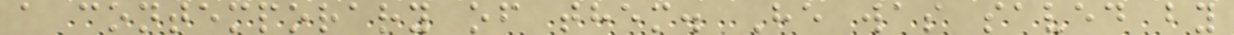a contemporary of them. He was saved by
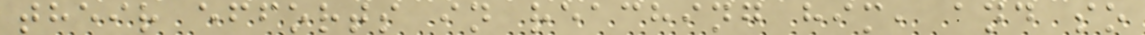their efforts in reaching him, and so
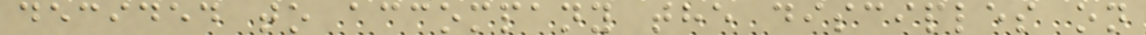decided to accompany the disciples on
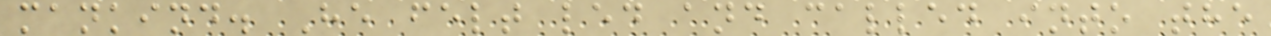mankind. He felt led and called into the
